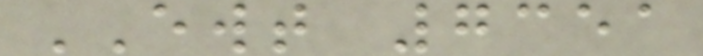EWT 7351
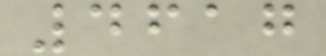4617
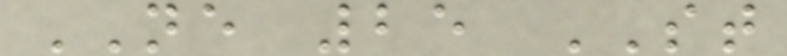NE 25 ST
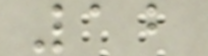12
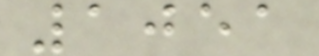1051
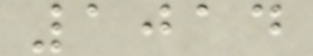1014
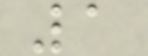1
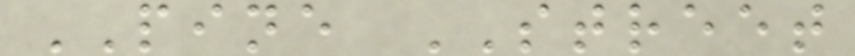PINE STREET
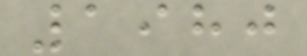1980
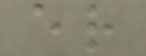er
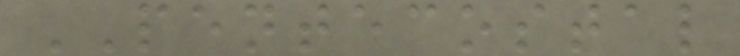PENTECOSTAL
